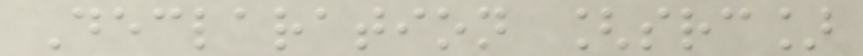Declaration [src]
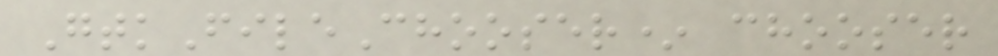GtkFileChooser* chooser
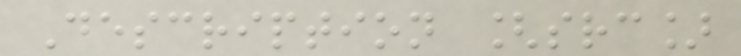Description [src]
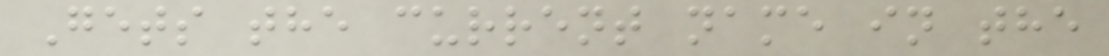Gets the current name in the
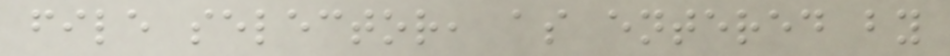file selector, as entered by
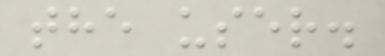the user.
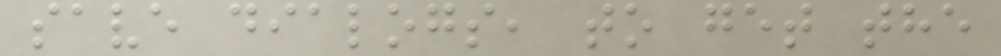save dialogs, to get the
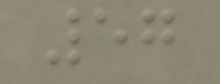57
